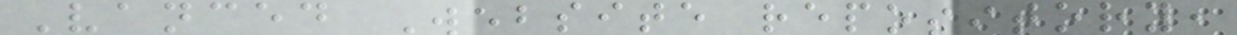Vanced Website repository,
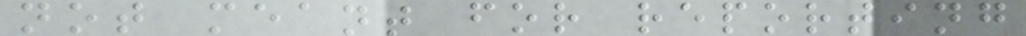not meant for reporting
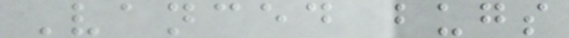Vanced bugs
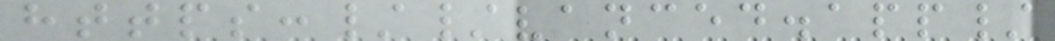https://vanced.app/
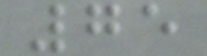75
